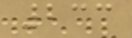233
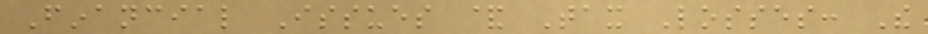Financial Issues & Tax Losses: The
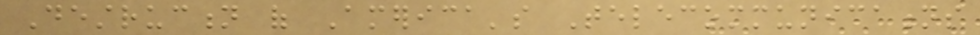Destruction of America's Telecommunications
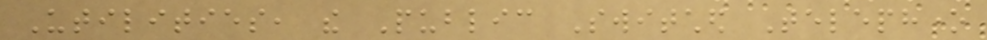Utilities, the Public Switched Telephone
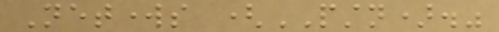Networks (PSTN)."
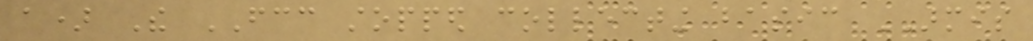a) The FCC stopped collecting basic ARMIS
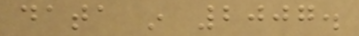data in 2007.
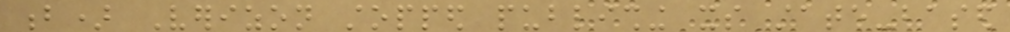b) Verizon stopped publishing its state-based
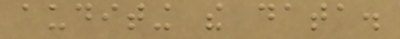auditing the data.
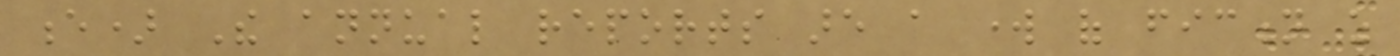e) The annual reports are a work of fiction as
